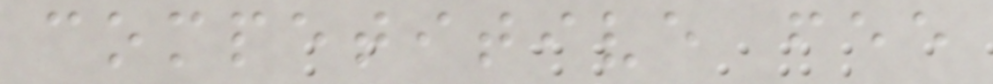competitive fee
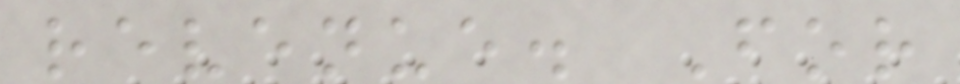revenue. For
